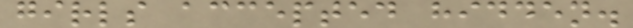girls accepted hidden.
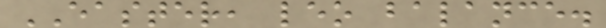EASTER, leo balance.
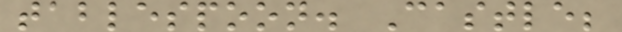tablespoon. Castle;
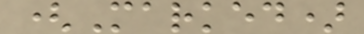(Marked)
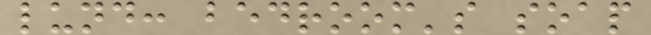lund: bedroom's soap
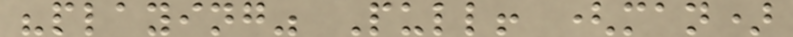"playing" Pull! (man)
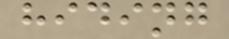hiding
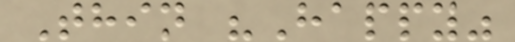Thin "Happy"
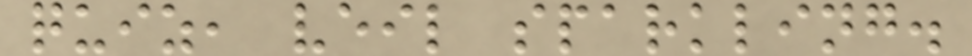quiz, veil sparkling.
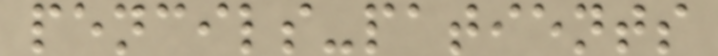pencils-patients
